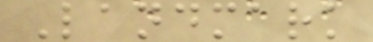Landmark
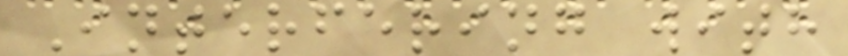Interfering with
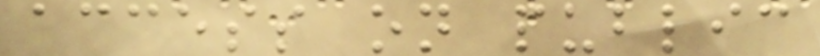access on public
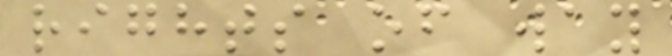rights of way
